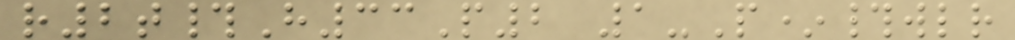r2t#H33P2 1-P*#wlr
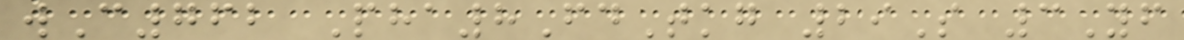wC762 Pha8FdTkg 29S 3Yf
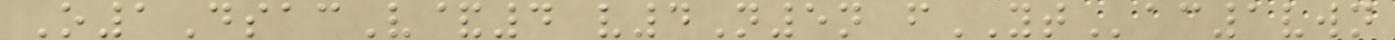O1DsacV&4 v4N5n fYTac1vwn
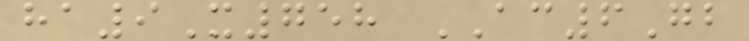ha9X758 AC6Gb
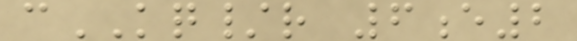cKQ/r 6e2
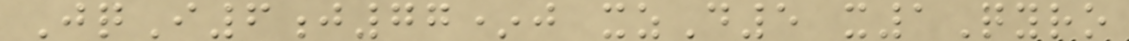JqI6j77*j xzD5 x1Qyro
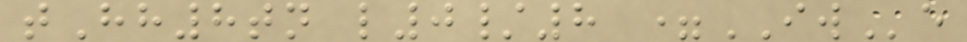tHh8tn l0/8 =IWe
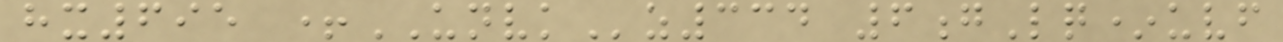hx695 +UNVKz334 6gLq*uvf
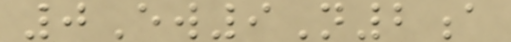0Ew9N2a
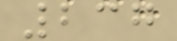237
